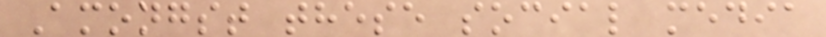Amongst these social media
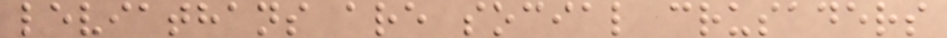leviathans are social crusaders
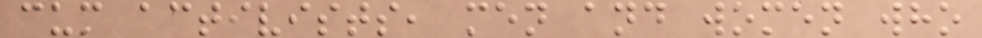cum activists, men and women who
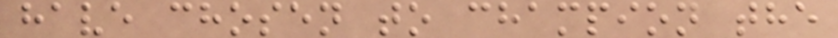have chosen to champion the
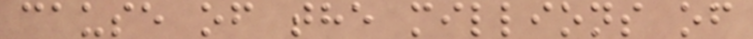cause of the millions of
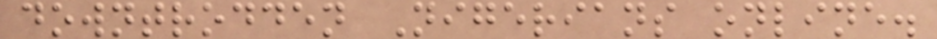downtrodden Nigerians online.
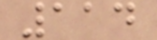114
